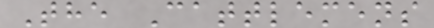The Cattlemens
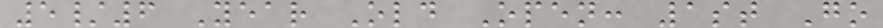5/6 Year Old Open: 1st Go
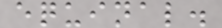equinal.
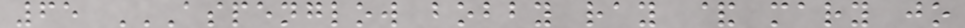65 ASPENGLOW BOBBY RAY & MARY JO
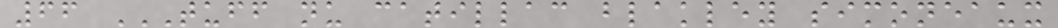66 TUFF NU CATILLAC BLAKLEY SIMONEAUX
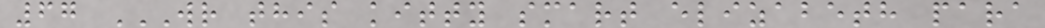67 WR THIS KITTY SMART ELIZABETH PARA
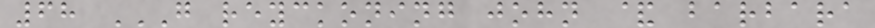68 G REYCKONING JOHN & BARBARA
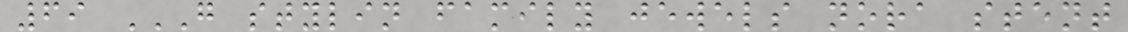69 G STYLIN FAMILY JEWELS NORA STENT
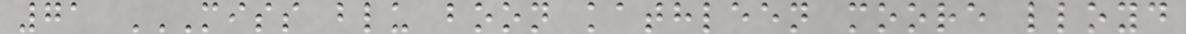71 MISS BLU BOON KATHLEEN MOORE LLOYD
